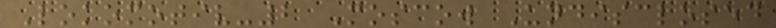Lokomotiv-2 Moscow Undisclosed
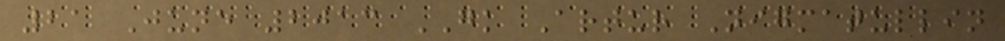21 June 2013 GK Artur Nigmatullin
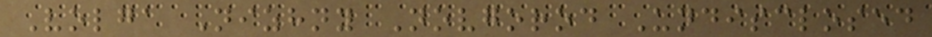Volga Nizhny Novgorod Undisclosed
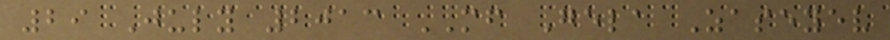29 July 2013 MF Gela Zaseyev
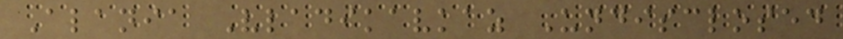Alania Vladikavkaz Undisclosed
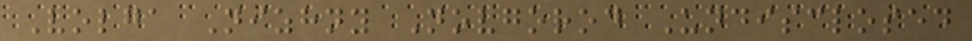Volga Nizhny Novgorod Undisclosed
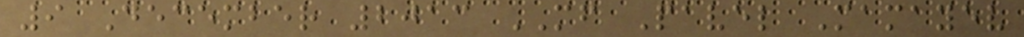9 December 2013 MF Pavel Mamayev
